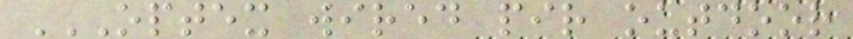OPTEX WIRED PIR OUTDOOR
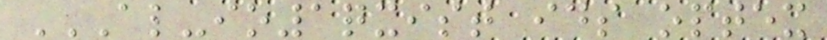AL-IO1QXIST IDS OPTEX
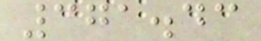371.43
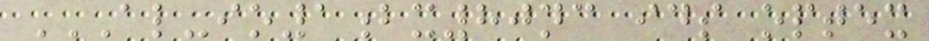AL-IO1BX80NC IDS OPTEX
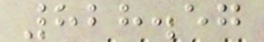828.57
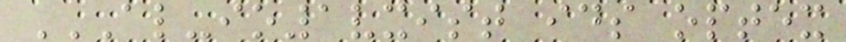AL-IO1VXIST IDS OPTEX
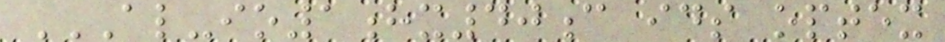AL-IO1HX40C IDS OPTEX
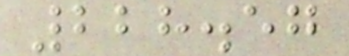228.57
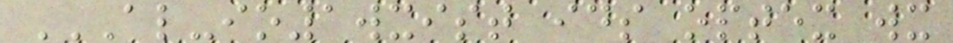AL-IO1WXIST IDS OPTEX WX
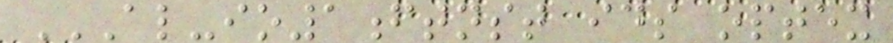AL-IO1FTNST IDS OPTEX
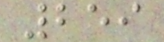259
